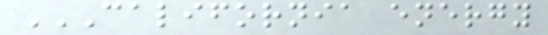CALIFORNIA ENERGY
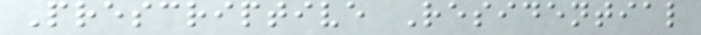Prescriptive Residential
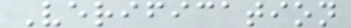Verification
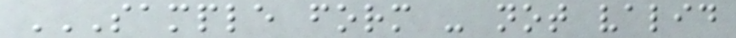SAMPLE FORM - NOT VALID
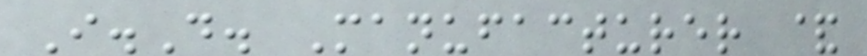I.D. Manufacturer &
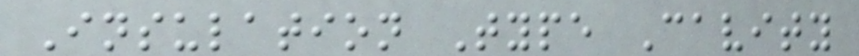Insulation Type Cavity
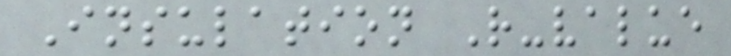Insulation R-value
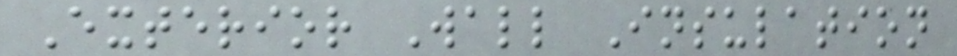Exterior Wall Insulation
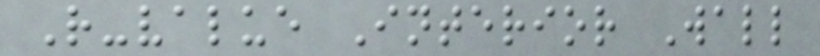R-value Interior Wall
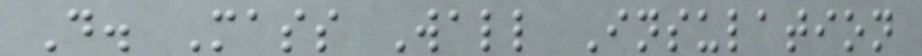D. Mass Wall Insulation
